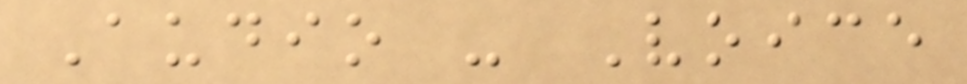Audio - Voice
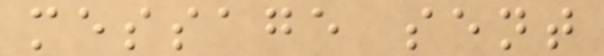message sent
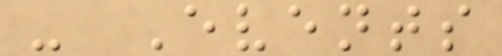- Events
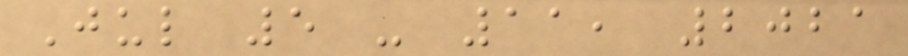Jul 5 - 11, 2021
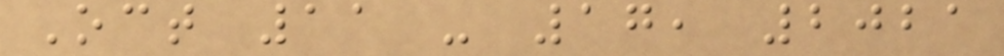Oct 11 - 17, 2021
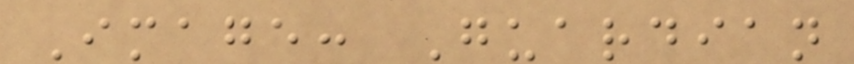Image: Guardian
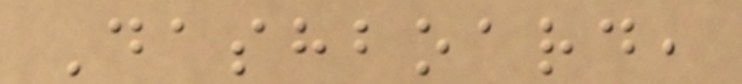Dashboard,
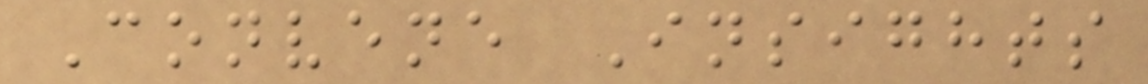Convene Insights
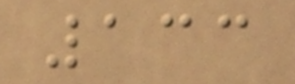133
